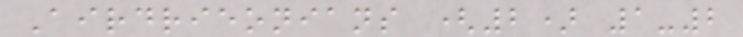Airdrieonians (2) 1-2
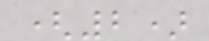(2)
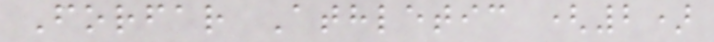Forfar Athletic (2)
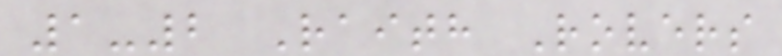1-2 Raith Rovers
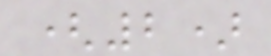(2)
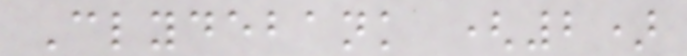Clydebank (2)
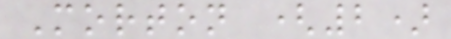Morton (2)
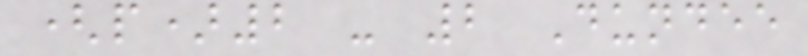(p)2 - 2 Dundee
